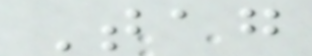Tag
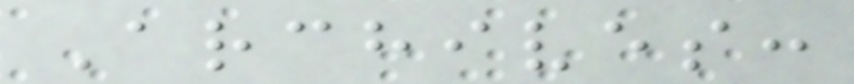Archives:
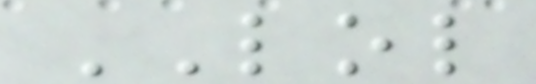LOL
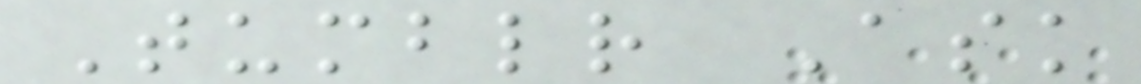Tumblr Ask
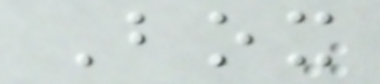Box
